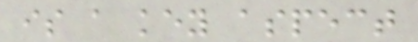is a key aspect
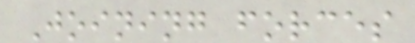Joining forces
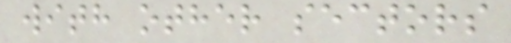with other sectors
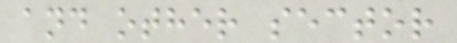and other sector
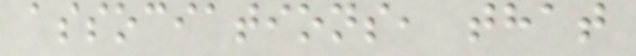associations, that
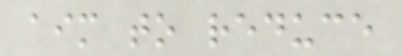aim to reduce
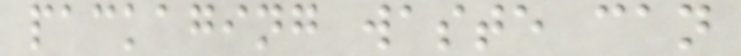packaging waste can
